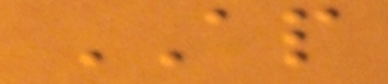AP
